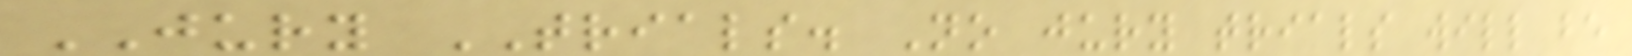JURY TRIALS. No jury trials will be
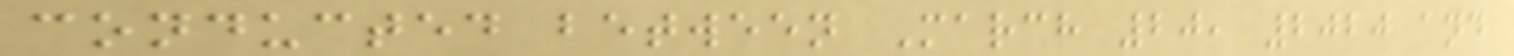conducted between March 20, 2020 and
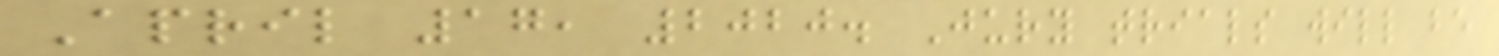April 17, 2020. Jury trials will be
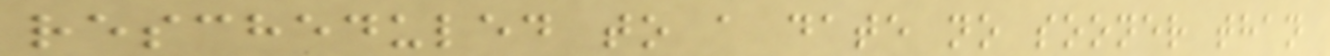rescheduled to a date no sooner than
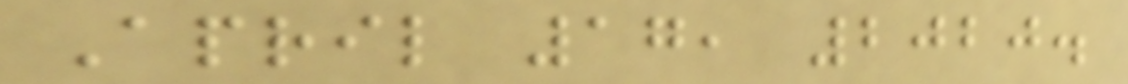April 17, 2020.
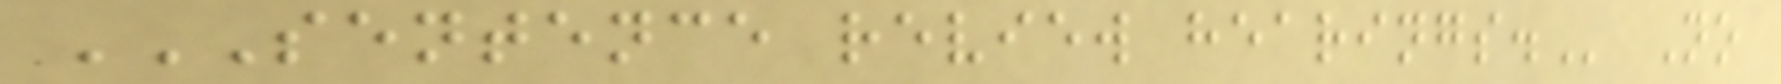SENTENCE REVIEW HEARINGS. No
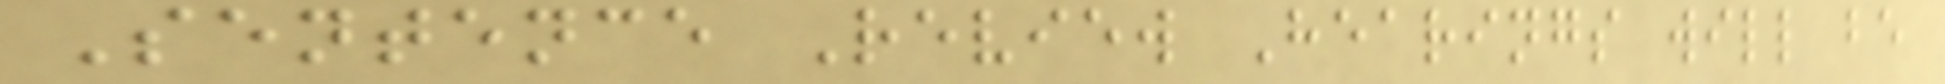Sentence Review Hearings will be
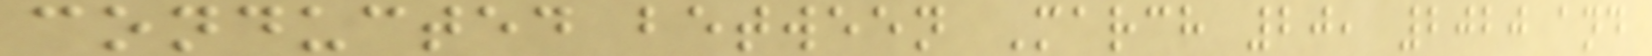conducted between March 20, 2020 and
